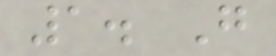1. G
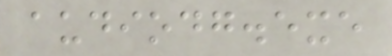audiodg.exe
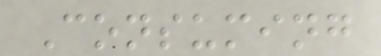Consuming
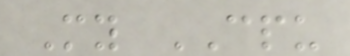My CPU
